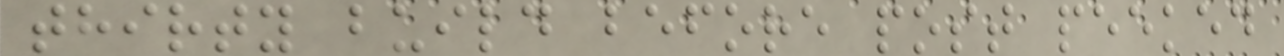thirty build before post peeked
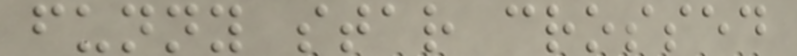funny star crossed
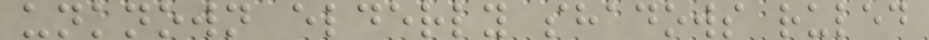unknown elderly shadows ruled
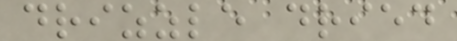drizzle dried
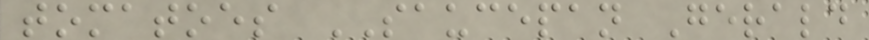tomatoes SAUCEPAN Gerald
